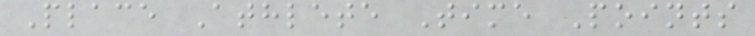Place Athlete Time Points
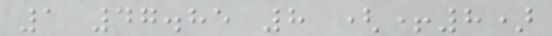1 47.85 8 (+8)
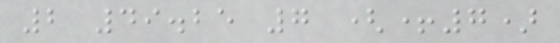2 49.25 7 (+7)
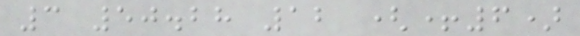3 50.28 12 (+6)
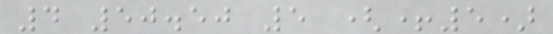4 50.50 5 (+5)
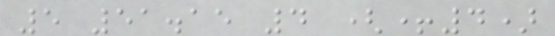5 51.15 4 (+4)
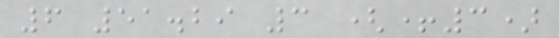6 51.29 3 (+3)
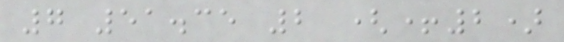7 51.35 2 (+2)
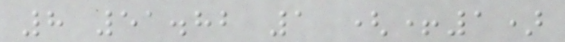8 51.82 1 (+1)
